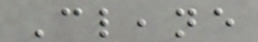Cleane
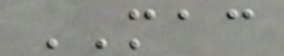MAC
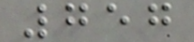757
